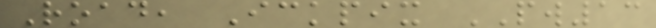Road, Ickpix PW13
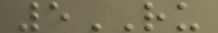5RU
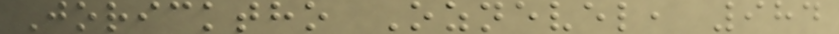Joricktho Oznevel, 984
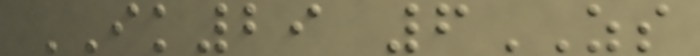IK29 6ZS
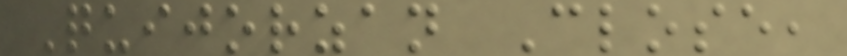Quijorzan Close,
